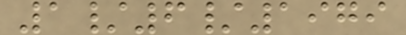1/6/1979
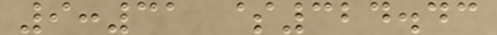9:31 $324.43
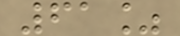61%
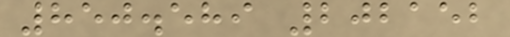850.589 202152
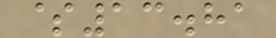$13.81
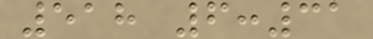518 6:31
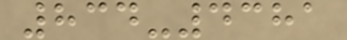834-4381
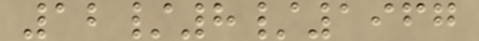12/8/1967
